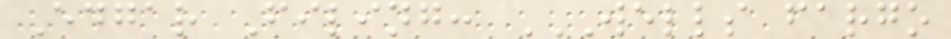Edgar Filing: WELLS FARGO
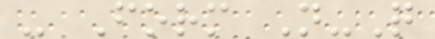- Form N-Q
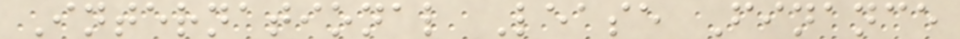International Lease Finance
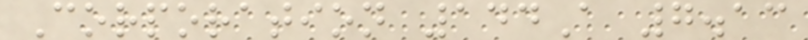Corporation 144A 7.13
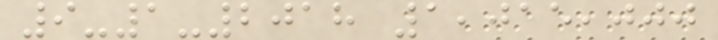9-1-2018 1,015,000
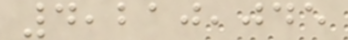4,210,045
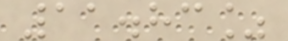11.83%
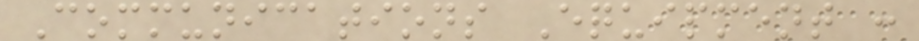Communications Equipment :
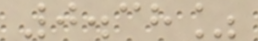0.38%
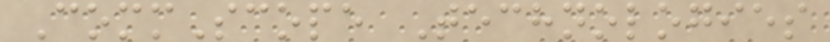CommScope Technologies
